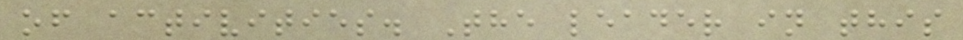of activities. The leader in this
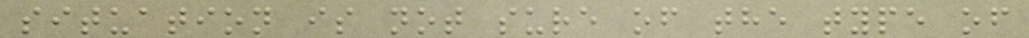situation is not sure of the type of
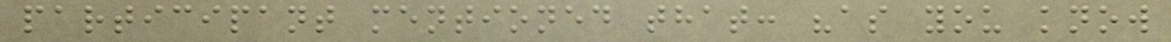participant mentioned that: "as you know
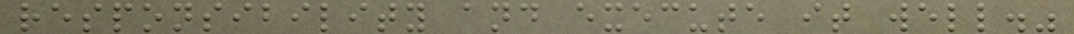responsibility and execute it well."
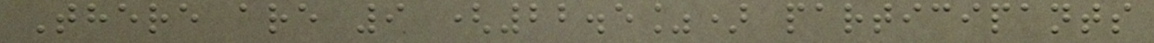There are 9 (22.5%) participants
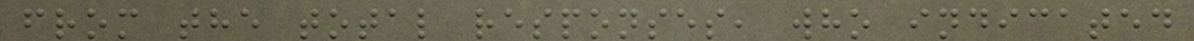from the total responses, who indicated
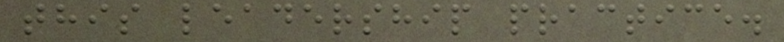this leadership practice.
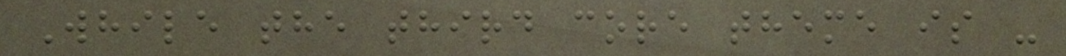While the third core theme is -
